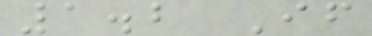1.2 If
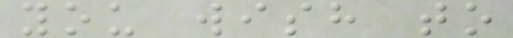you wish to
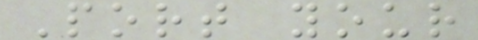Port your
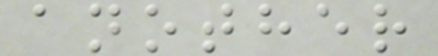another
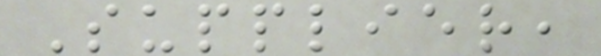Supplier,
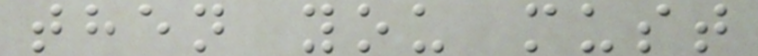then you must
